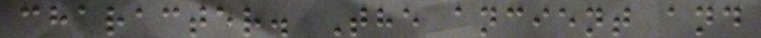character. The ancient and
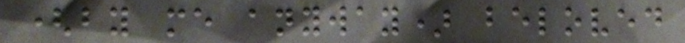(by me anyway) beloved
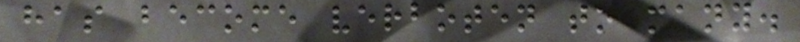has become verboten to many.
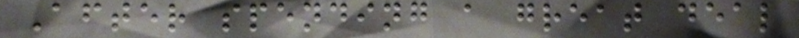After spending a great deal
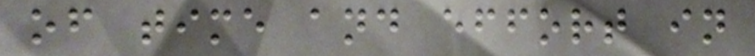of time and effort in
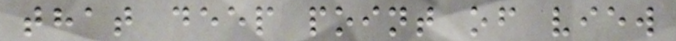that deep point of view
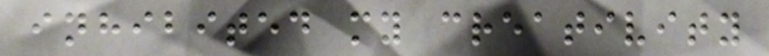inhibited my creativity
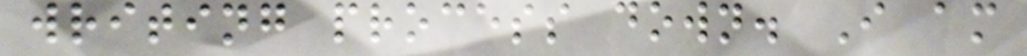writing process down. I am
